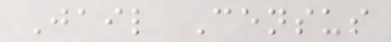Jail Census
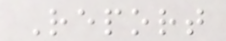Report
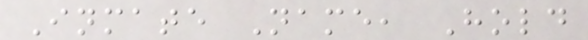Inmate Name, Hold
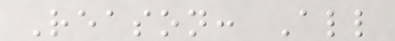Reason: All
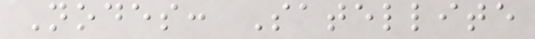Nodes: Satellite
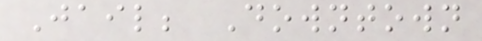Jail; Downtown
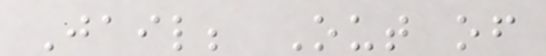Jail; Out of
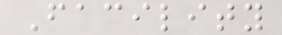Facility
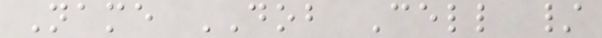Name DOB Cell /
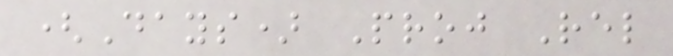(Days) Proj Rel
